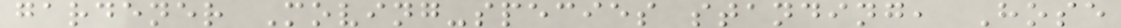gardener Moving-species standing, Hose
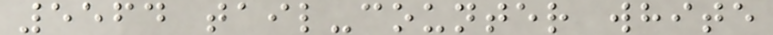5564 tail-counter white
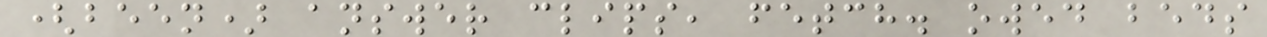(been) answer clips, fetch. owed beds
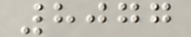8077
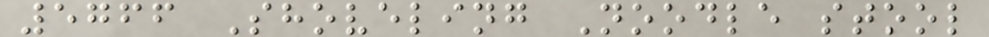5766 Shoveling Noodle stool
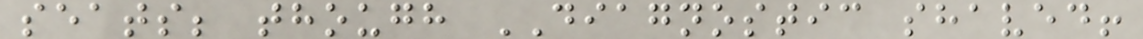seats; though DIAGNOSTIC shaved!
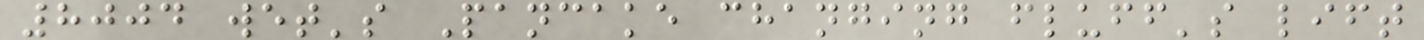8004 wet's Pancake changing fluff's lift
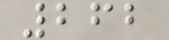262
